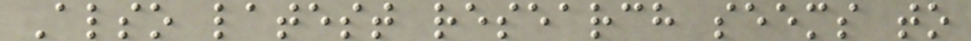Also latest research seems to
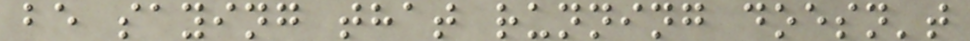be saying that running doesn't
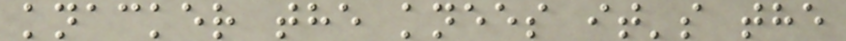knacker the knees it's the
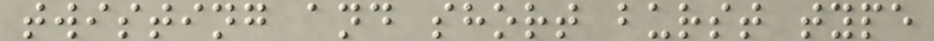twisting and short burst type
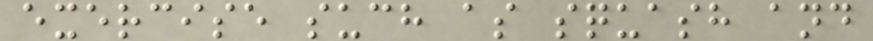exercise such as squash and
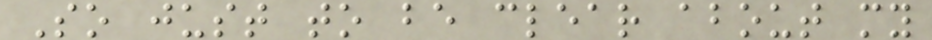So just to be clear about my
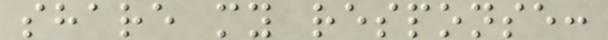share my response:
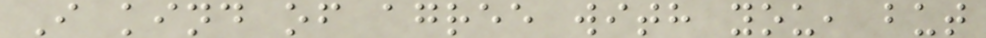I kind of agree with you, but
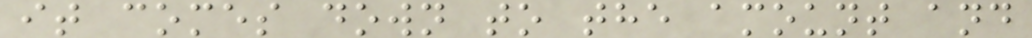it comes down to the amount and
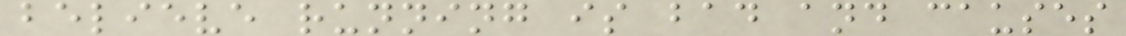believe running is bad and causes
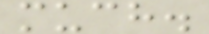much.
